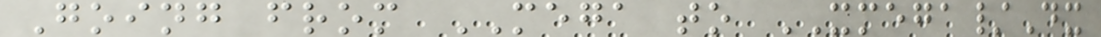Going from MEGA to XMEGA/Dx
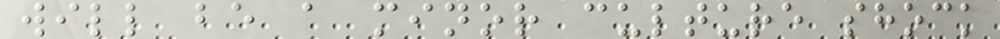will be a minor culture shock
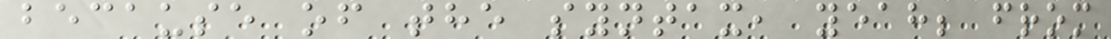because of the syntax, yeah; from
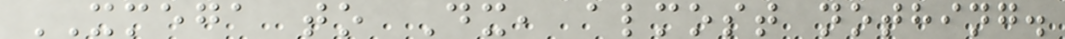XMEGA to Dx, almost nothing.
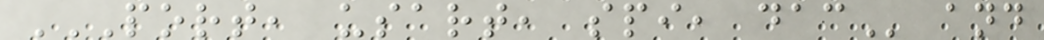PORT, USART, SPI, DAC and
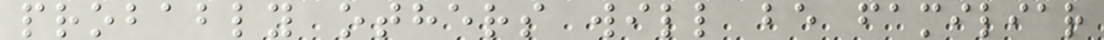probably others will be familiar
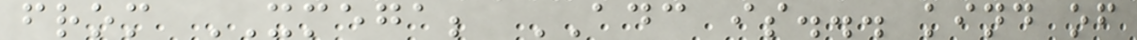from XMEGA; ADC is... kind of
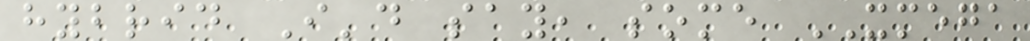hybrid I'd say, some XMEGA
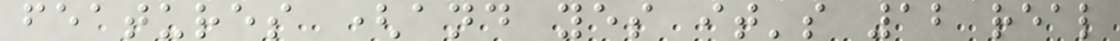features (and yes it's 12 real
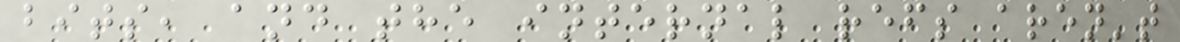bits, and the internal refs aren't
